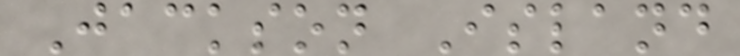Jackson Island
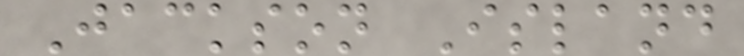Jackson Island
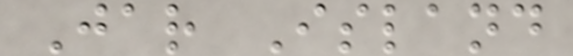Jar Island
